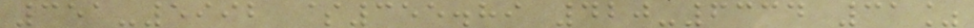351-5992 $355.89 420-6334 31%
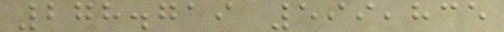278.719 599,835
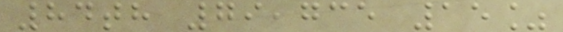84th 79,735 15%
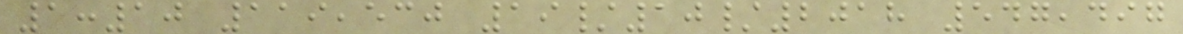1:10 119,530 19/10/2018 547,497
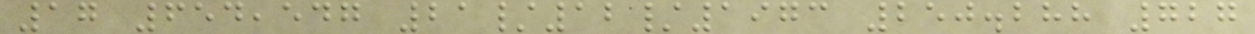17 654,547 21/12/1973 250.288 727
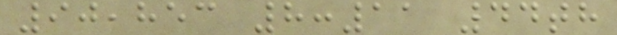90,853 8:11 44th
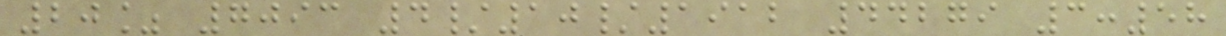20% 7093 4/10/1912 44279 3:58
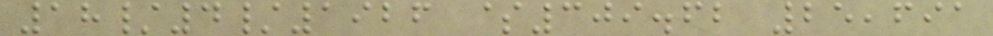18/4/1926 $309.62 25,691
